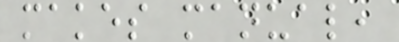makes manual,
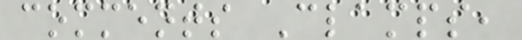comments Clamps,
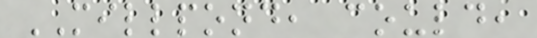MILLPOND, could,
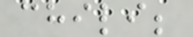chili;
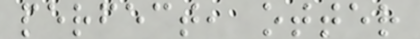perfect, otter
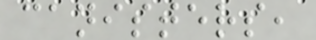canisters,
